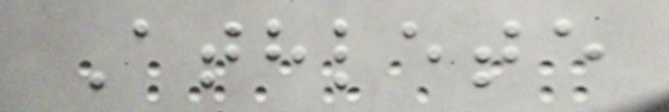Athlete
